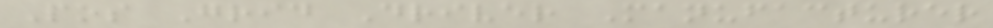Pos Grid Driver Manufacturer
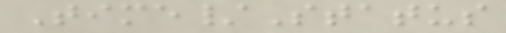Time/Status
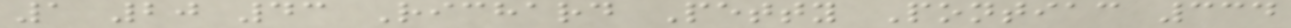1 20 43 Richard Petty Pontiac 334
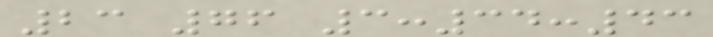23 76 3:34:43
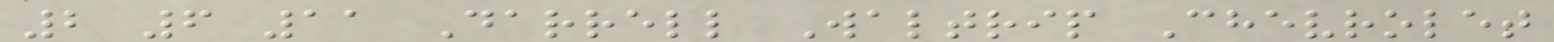2 6 11 Darrell Waltrip Chevrolet
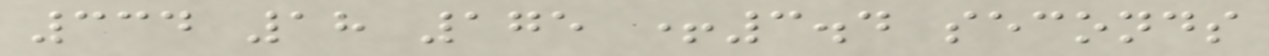334 18 175 +3.4 seconds
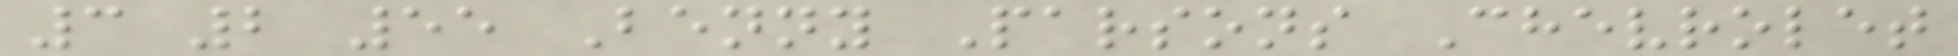3 2 55 Benny Parsons Chevrolet
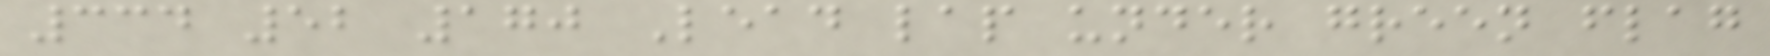334 52 170 Lead lap under green flag
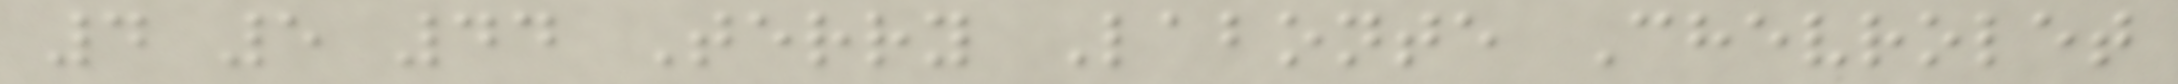4 5 44 Terry Labonte Chevrolet
